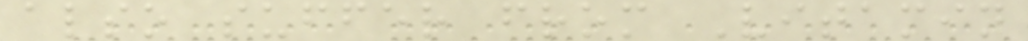also suffer from Vitamin
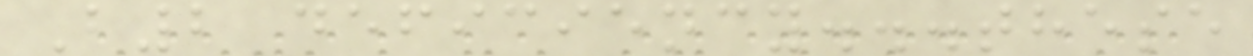B2 deficiency...these
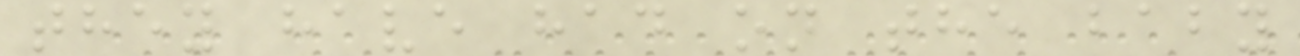they have had on the baby
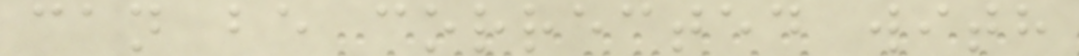can be corrected with
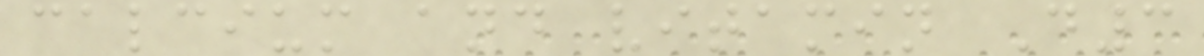calcium and vitamin D3
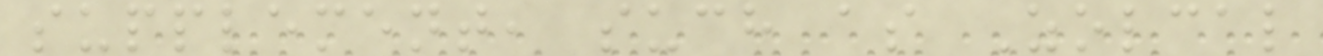supplement, such as Zolcal
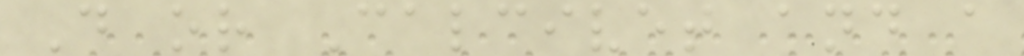D or Calcivet and a
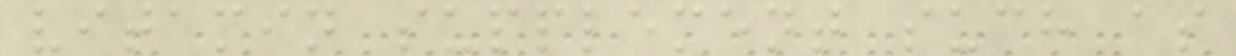vitamin supplement such as
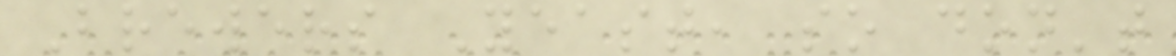Brewers Yeast, so don't
